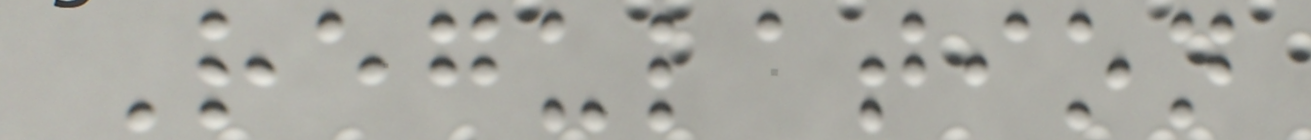Regulation
